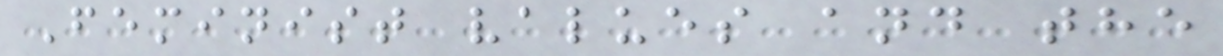Feminist values and the
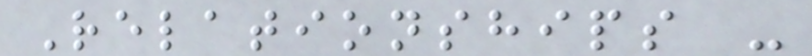Relationships -
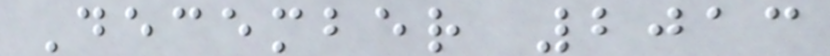December 2013
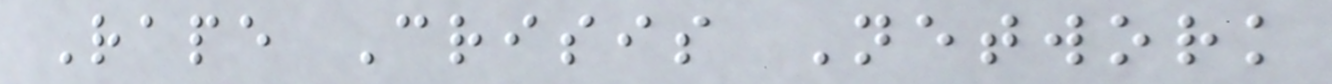Rape Crisis Network
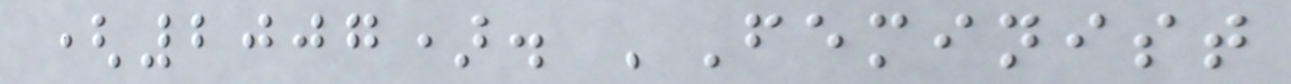(2007). 'Feminist
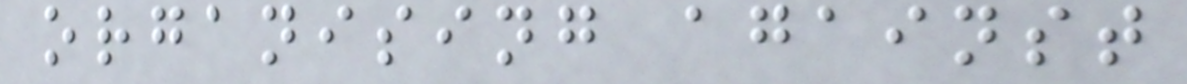organising against
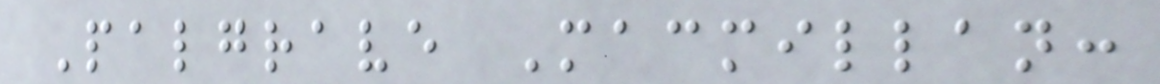Palgrave Macmillan:
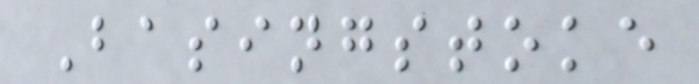Basingstoke
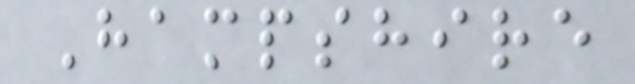Hampshire
